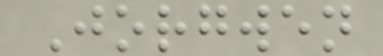Jorgwen
